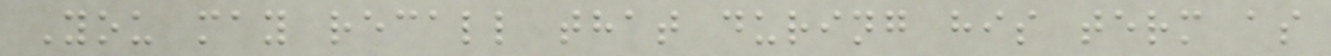You may recall that during his term as
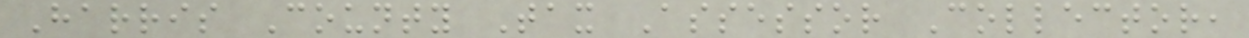Harris County Tax Assessor Collector,
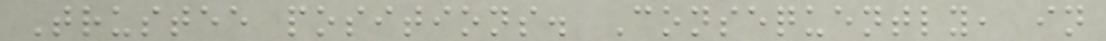Trustee positions. Consequently, in
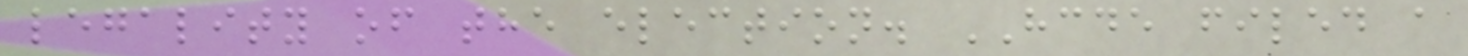legality of the election. HCDE filed a
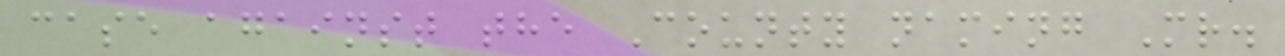case against the County naming Mr.
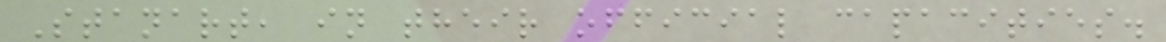Stanart, in their official capacities.
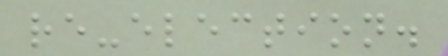re-election.
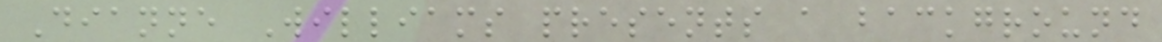Dianne Williams presents a background
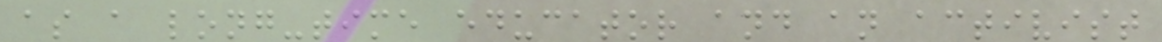as a long-time educator and an activist
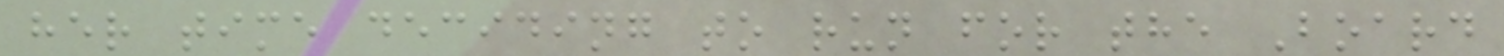her time deciding to run for the Board
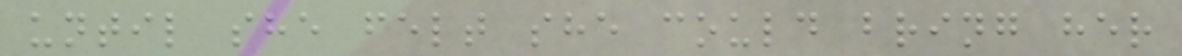until she felt she could bring her
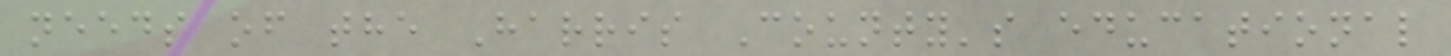needs of the Harris County's educational
